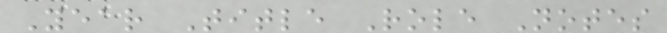Year Title Role Notes
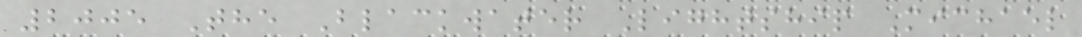2005 The Blackwater Lightship Michael
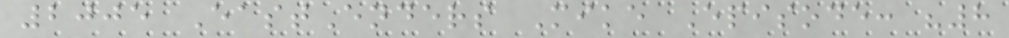2005 EastEnders Mike Episode: "8
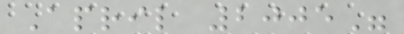April 2005"
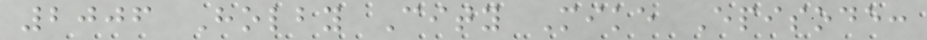2006 Holby City Mike Episode:
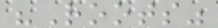"Roots"
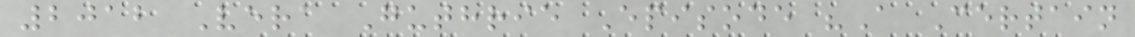2012 Vera Guthrie Episode "A Certain
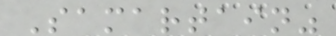Samartain"
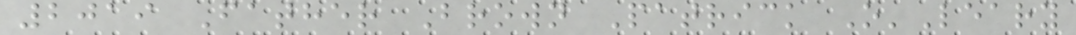2019 Father Brown Patrick O'Leary
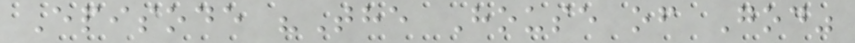Episode "The House of God"
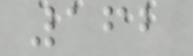162
